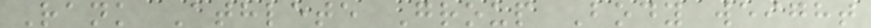Rank Athlete Group Body weight
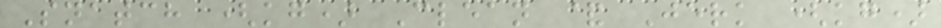Snatch (kg) Clean & Jerk (kg)
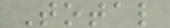Total
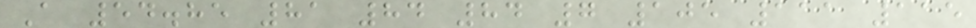A 54.85 81 84 84 7 105 111 115
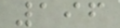196
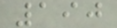190
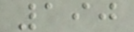190
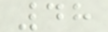48
